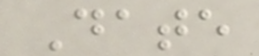Date
